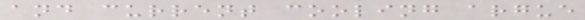and current cooling argue
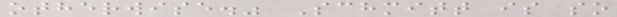otherwise." Schmitt is so
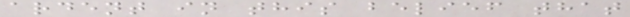ardent in this belief that
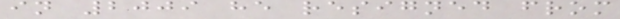in 2009 he resigned from
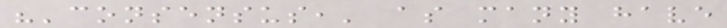"'consensus,' as many have
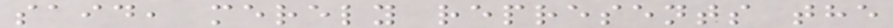said, merely represents the
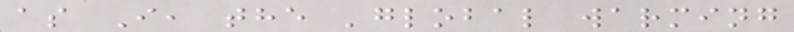as I, the 'global warming
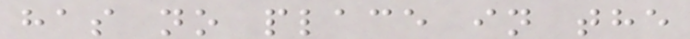has no place in the
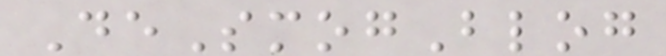DeSmogBlog
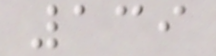139
